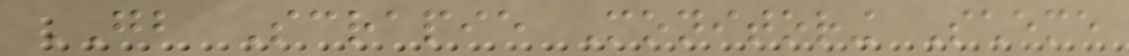GB Scrapie Monitoring Scheme
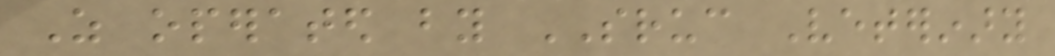As operated by SRUC Veterinary
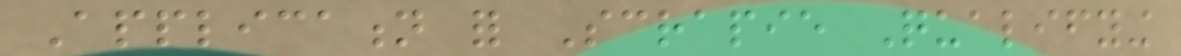Application for Scrapie Qualifying
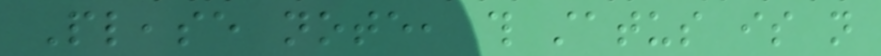Please note, this status is not
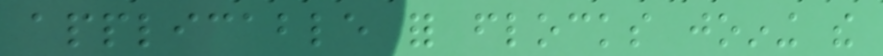applicable for flocks joining the
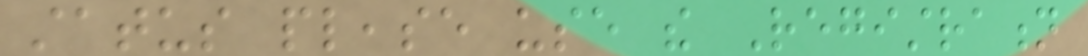status please use the Registration
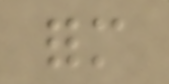form
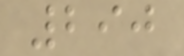290
